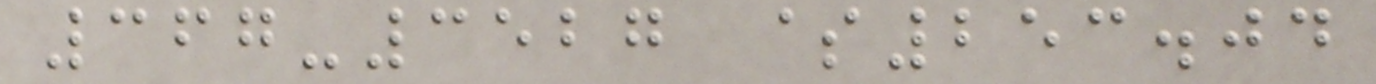367-3527 $253.04
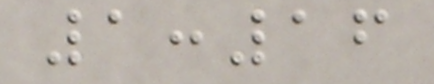1:16
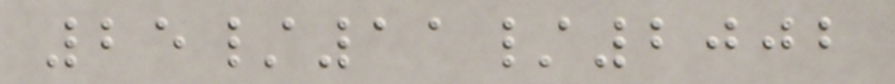25/11/2002
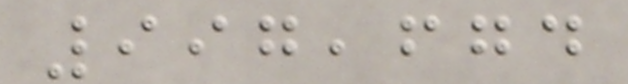997,674
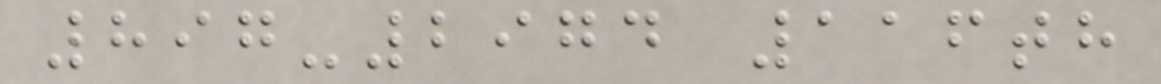897-2974 116th
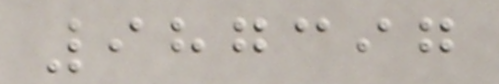987397
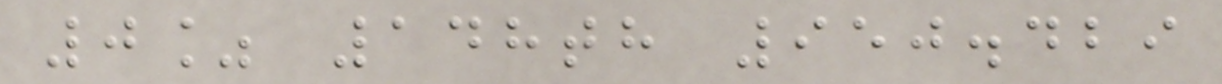0% 148th 950.429
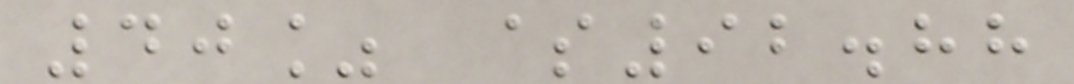40% $92.88
